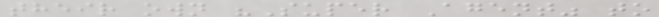their own "Super Agent" to
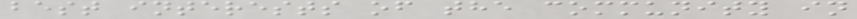best interests of the community in
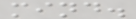mind.
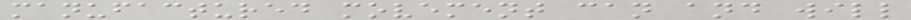manufactured movement can and will
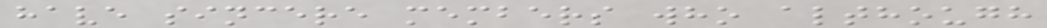have sincere members who although
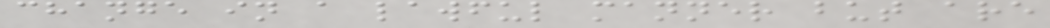change in a lawful manner but are
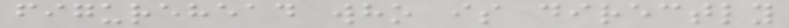figurehead who is directly
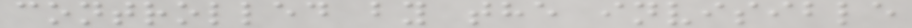controlled by the invisible
